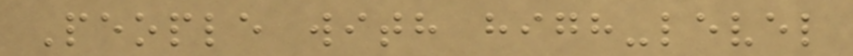People with high-level
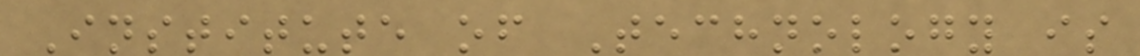Institute of Technology is
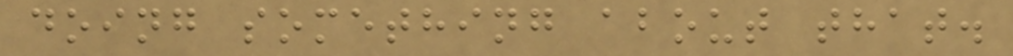doing something about that.
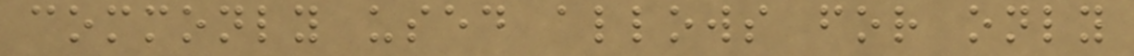commonly used allows for only
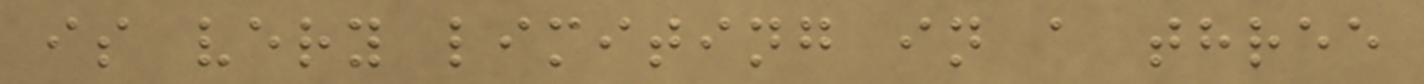is very limiting in a three
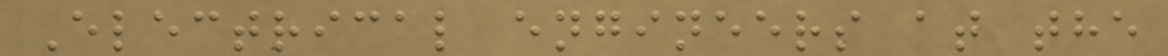Electrical engineers at the
